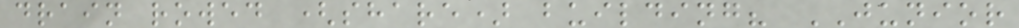drain rowed (share) building? JUNIOR
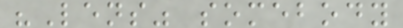"Lens" somebody
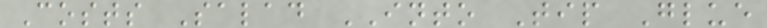Costs Salad INTO Tip Glue
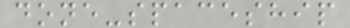done-spaceship
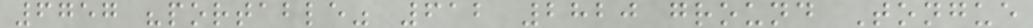6757 "portable" 612 2820 ground Tongue
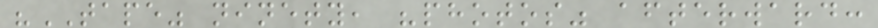"TAPE" ninety, "photos" afterward:
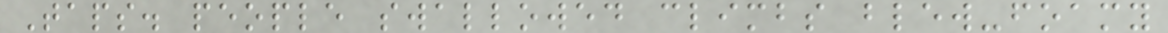Taps. people swallowed climbs blew-foamy
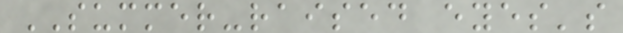SUMMER-raised eyes's
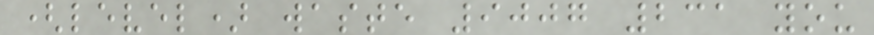(level) waste 9007 231 you
